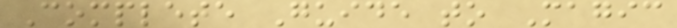Complete Guide to Magic
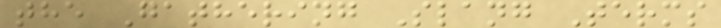the Gathering Slang Terms
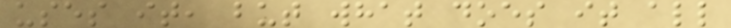uses it, but what does it all
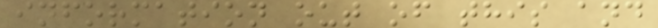information out of this and
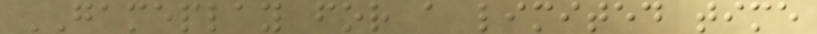GAMEPLAY for a limited time
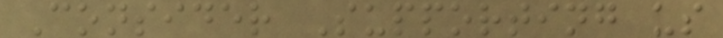Consider Supporting us
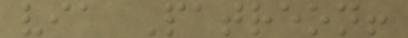via Patreon!
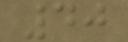40
